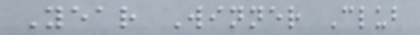Year Winner Club
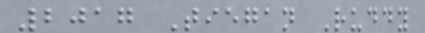2017 Tiegan Ruddy
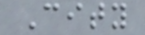City
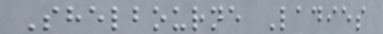Shelbourne Ladies
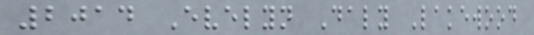2014 Evelyn Daly Lakewood
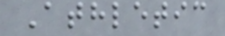Athletic
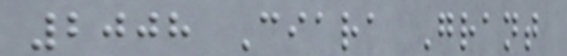2008 Ciara Grant
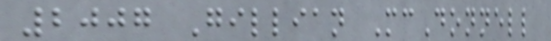2007 Gillian McDonnell
